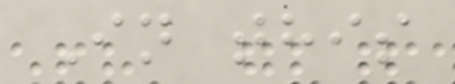In this
